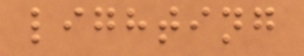lighting
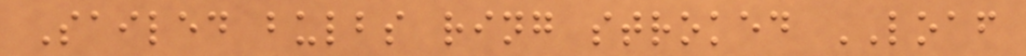Sailed bulbs ring stroked LOAF
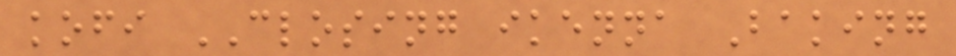kofi CLOSING ikenna Baking
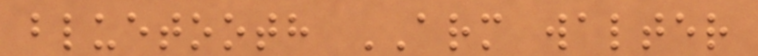bluetooth ARM walter
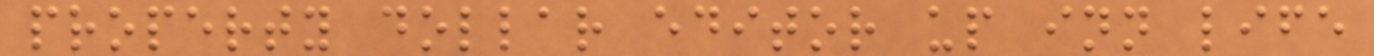property dollar editor up inn life
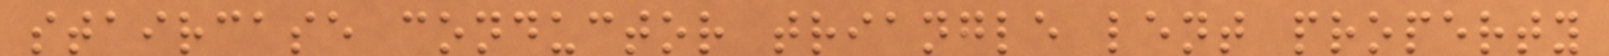staircase conductor triangle lent property
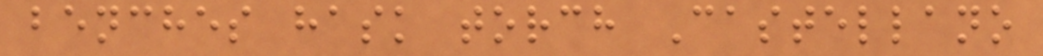benches hask torch Castellano
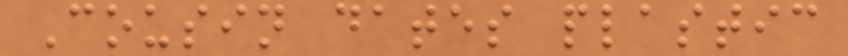Cousin dates plastic
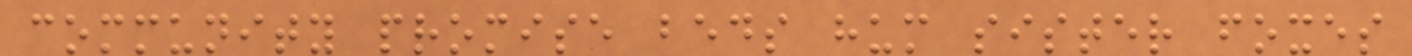community promise beds hum sister foxes
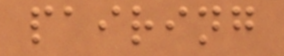pairing
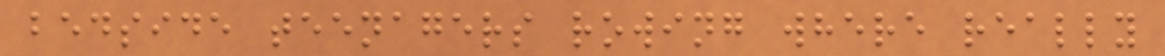bedside teenagers rowing where really
